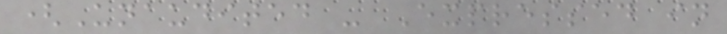(Unaudited - Expressed in
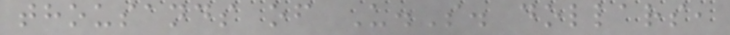thousands of U.S. dollars,
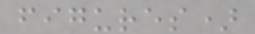figures)
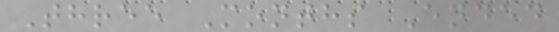Three Months Ended
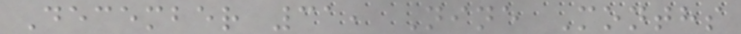December 31, Nine Months
